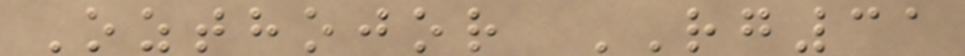Ozthojor RG31
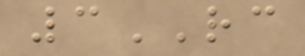3RC
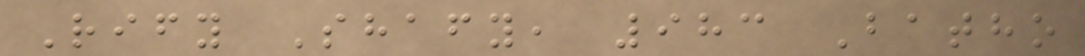Rify Shafy, 983 Batho
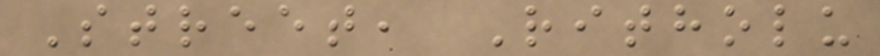Street, Ritholu
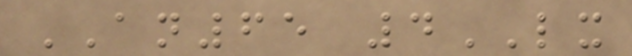AN65 4LX
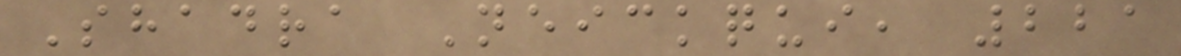Shadra Neickqui, 221
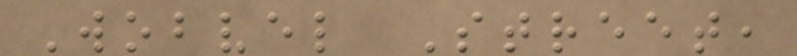Wobvel Street,
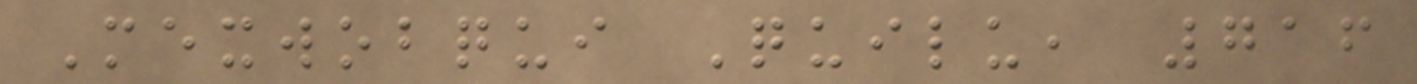Mexwobqui Quilu, 716
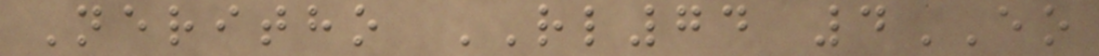Neritho RL74 4EO
